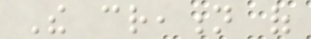The creation of
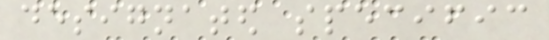designated specific
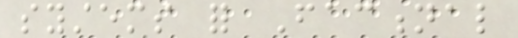systems for Factional
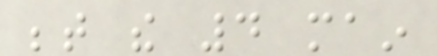between the 4 main
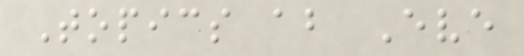Topics about Eve
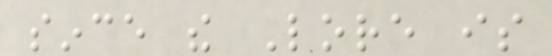since the Lore is
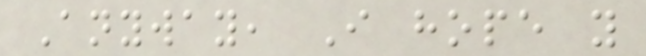Anyway, I hope you
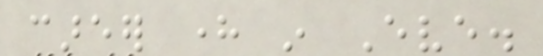career here in Eve.
